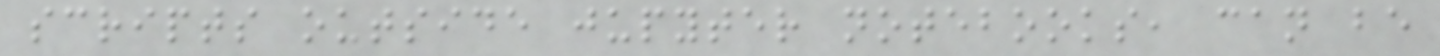scripts outside jupyter notebooks, can be
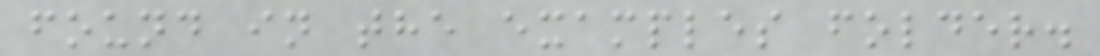found in the examples folder.
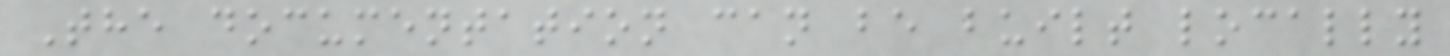The documentation can be built locally
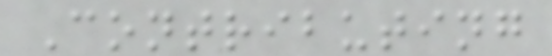Contributing
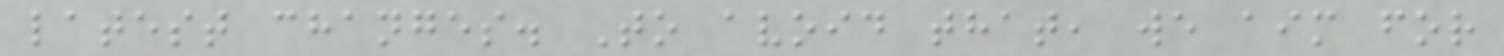latest changes. To avoid that, we aim for
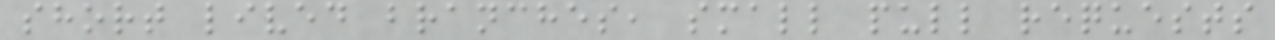short lived branches, small pull requests
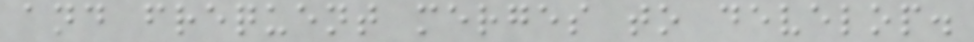and frequent merges to develop.
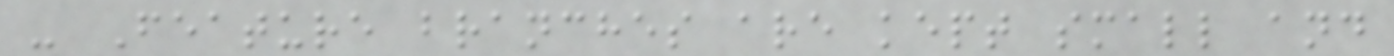- Feature branches are kept small and
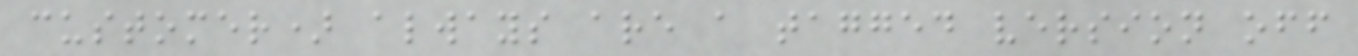customer) always are a tagged version off
